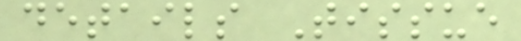details Tissue
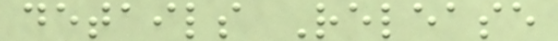details Release
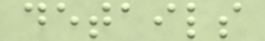details
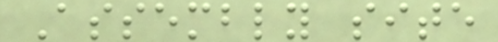Assembly site
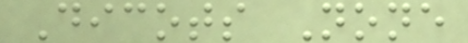Dicots None
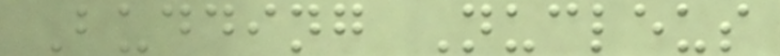Budding Nucleus
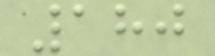180
